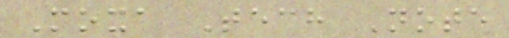Moxa Tech Note
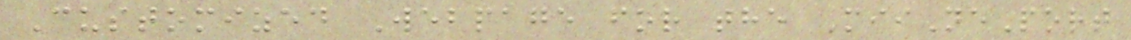Customized Webpage for the MiiNePort
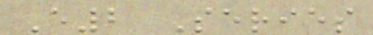E2 Series
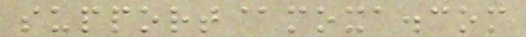support@moxa.com
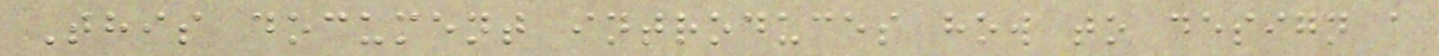This document introduces how to design a
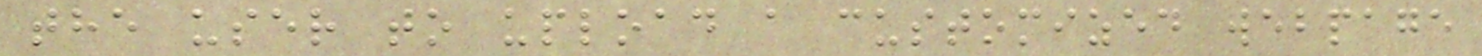the user to upload a customized webpage
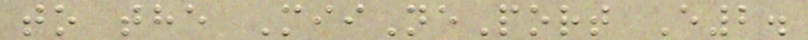to the MiiNePort E2.
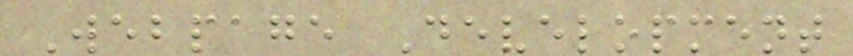Webpage Development
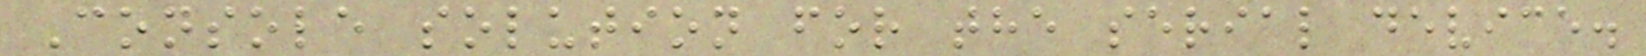Console solution for the serial device.
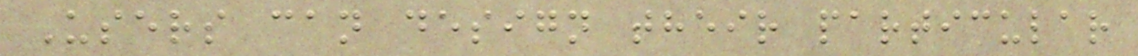Users can design their particular
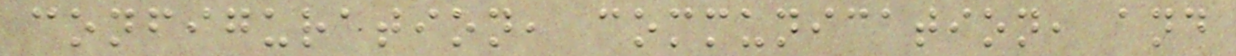configuration, communication, and
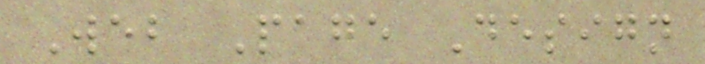Web Page Design
